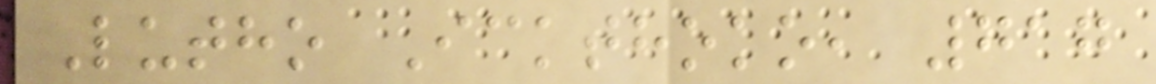Lutho Ickthoko, 717
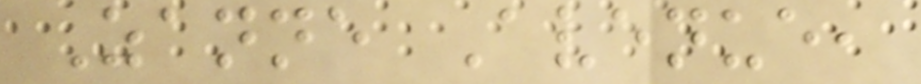Zanne Avenue,
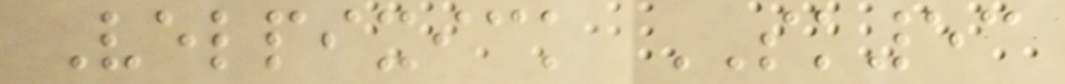Velpixick SK53
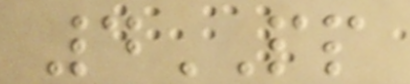4PP
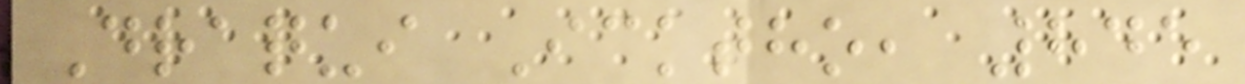Draqui Icktho, 845
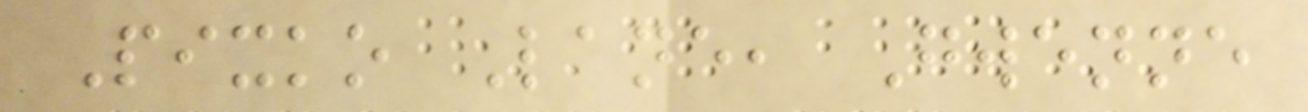Pixko Lane, Gwenne
